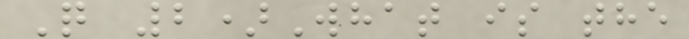Q 2)What is the
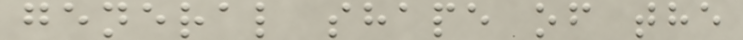general shape of the
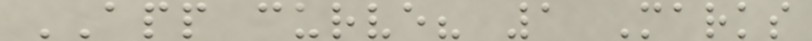APP curve? 1 Marks
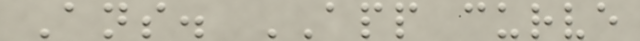Ans. APP curve
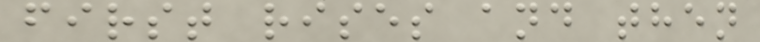first rises and then
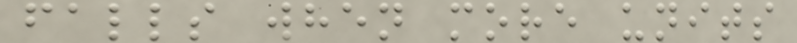falls when more units
